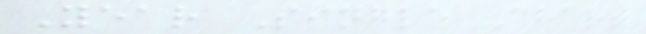Year Single Chart
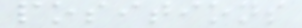positions
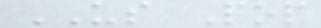US Pop
